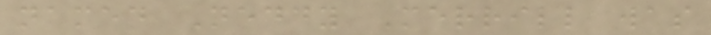named Neddy Merrill was
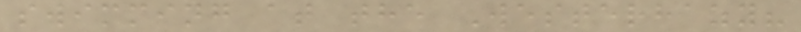swimming at the Westerhazy?
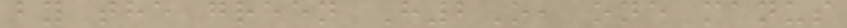by the green H2O, one manus
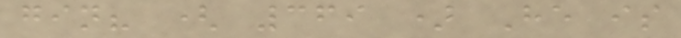gin? ( 369 ) He is
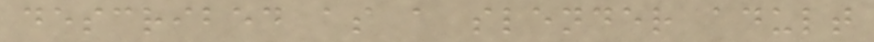described as a slender adult
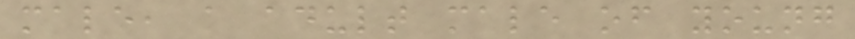male, a adult male of young
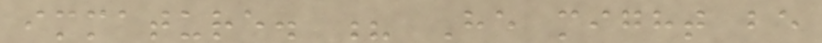immature. ? He might be
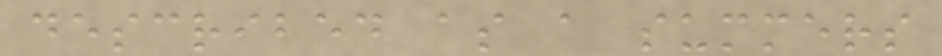described as a summers
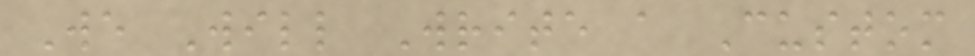We Will Write a Custom
